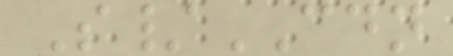S/CDN
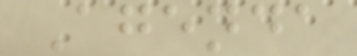Agenda
